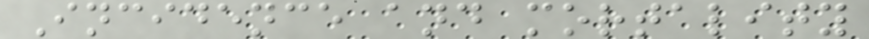Incidence and mortality
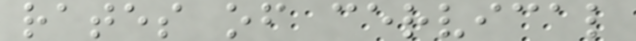rates of cervical
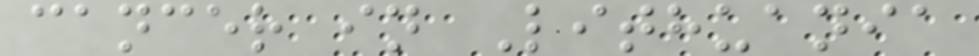cancer in Lithuania
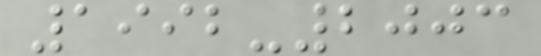1992-2003
